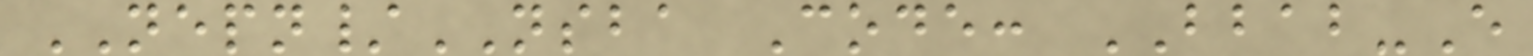NEPN/NSBA Code: BBAB-E
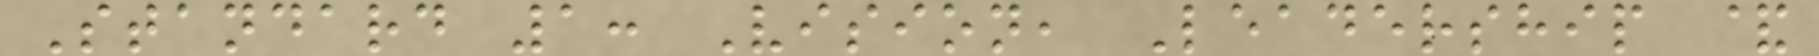Standard 1: Vision, Leadership &
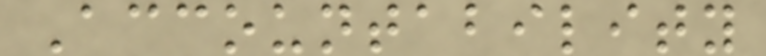Accountability
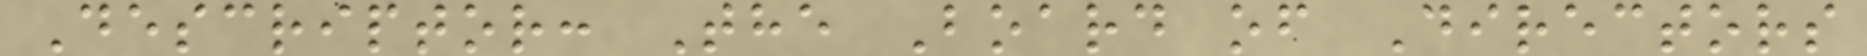Descriptor: The Board of Directors
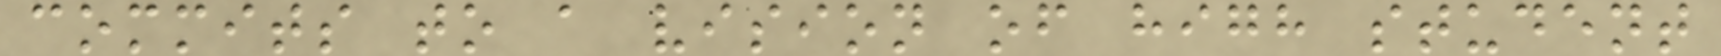commits to a vision of high student
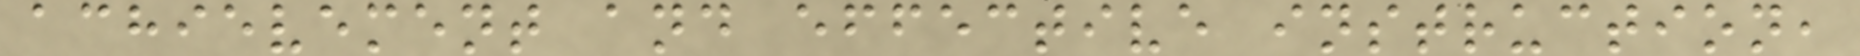achievement and effective instruction,
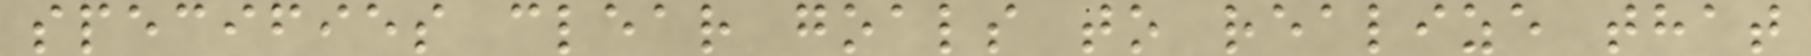specifies clear goals to realize that
